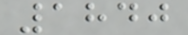1840
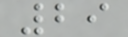29
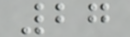27
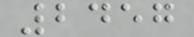2457
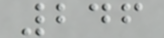246
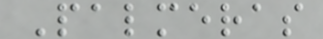Palmeras
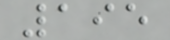195
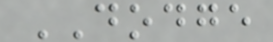DODGE
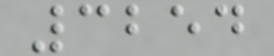3254
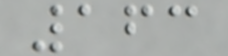163
